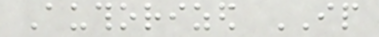Authorized IP
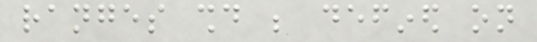ranges should be defined on
